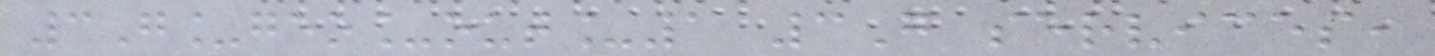3G_geo_out_1 3G services,
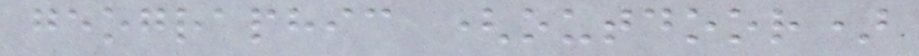geographic (outdoor)
